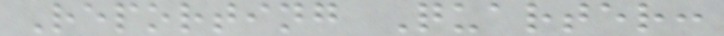Reporting Quarter:
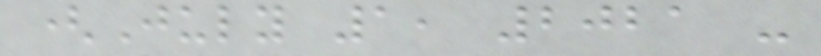(July 1, 2021 -
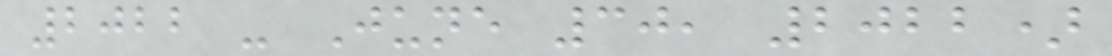2022 - June 30, 2022)
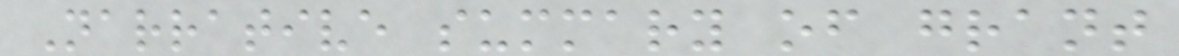Narrative summary of grant
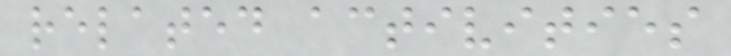related activities
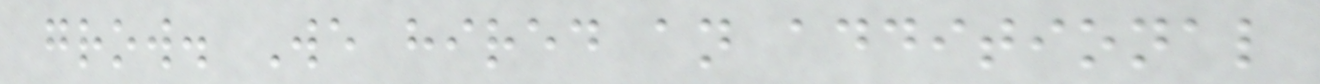grow. We hired an additional
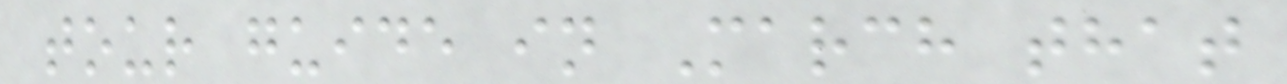tour guide in March that
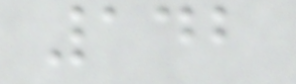142
